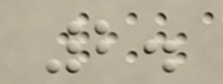2.
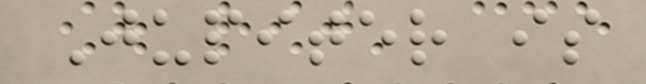Jupiter is
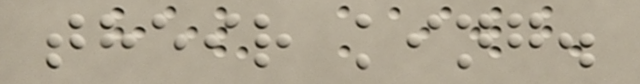their king.
